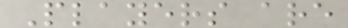Players are
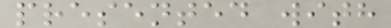presented with
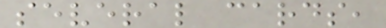several cards,
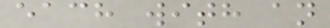each with an
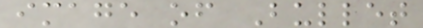image of Bullet
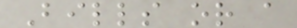Bills or a
